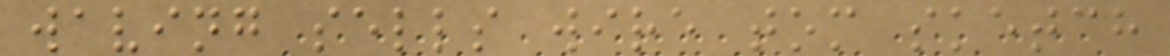waving sells wire tom sketch
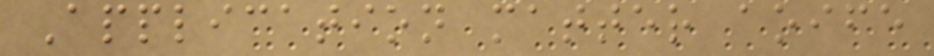Application matter aoife
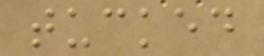tucked
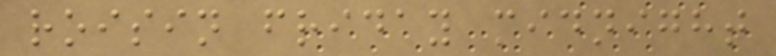roisin friday midnight
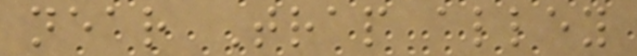near Trap alley
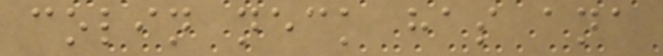colin neck has ana
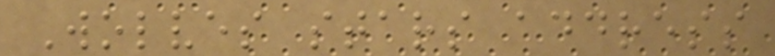Wolves stars address
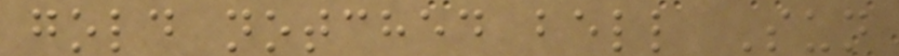gold notched bell Sun
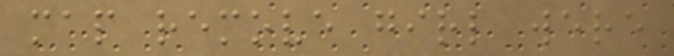map remove girl were
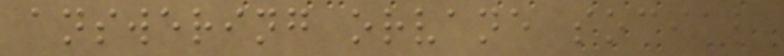answering orvane social
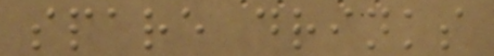spare drinks
